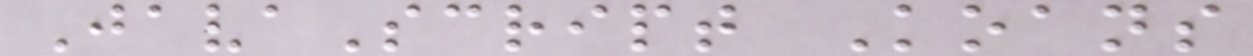JavaScript Koans
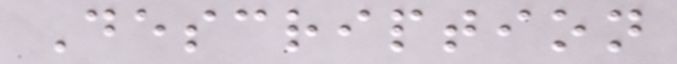Description
